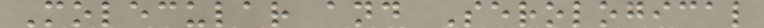Molecular and Serological
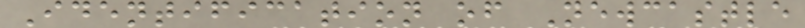Identification of Newcastle
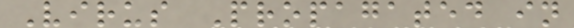Virus Propagated in
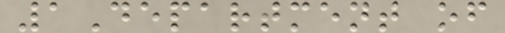1Department of
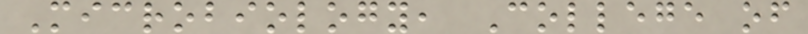Microbiology, College of
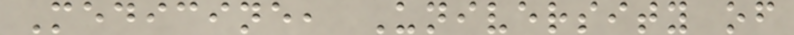Medicine, University of
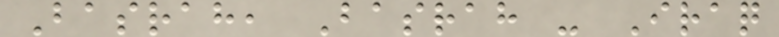Basrah, Basrah - Iraq
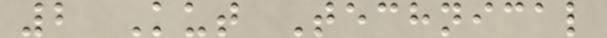2 Kut Technical
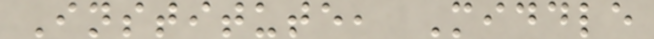Institute, Middle
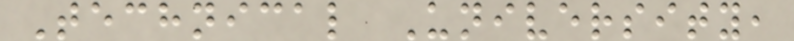Technical University,
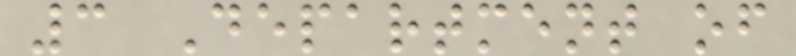3 Department of
